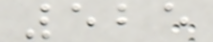525
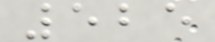525
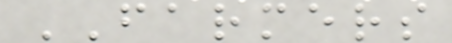FARMERS
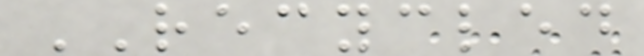RECYCLED
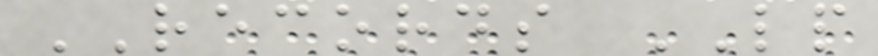RECORDS LP
